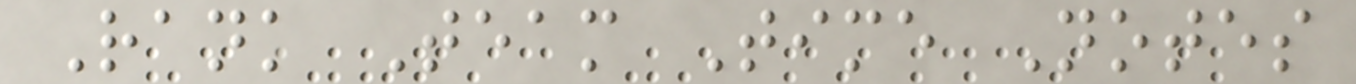Rank Team Time Notes
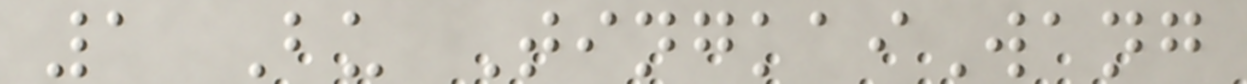1 Bu TingkaiWang
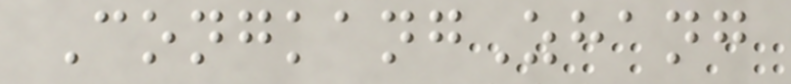CongkangZhang
